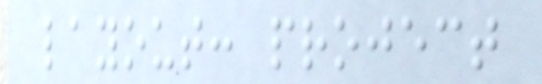layout: project
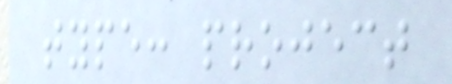type: project
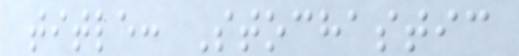title: Stochastic
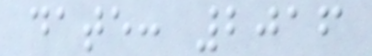date: 2016
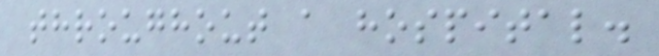throughout a hospital.
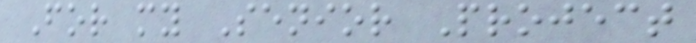For my Senior Project
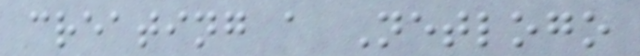creating a Netlogo
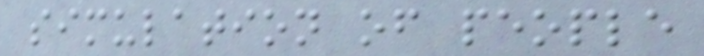simulation of people
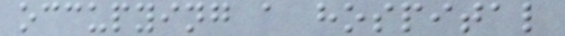occupying a hospital
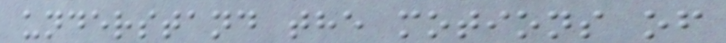understand the motions of
